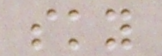sky
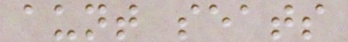aunt seats
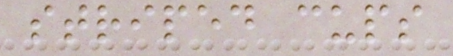striped cups
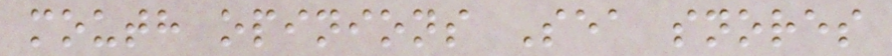mouth opinions Sea snores
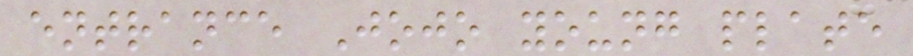entrance Jojo young plate
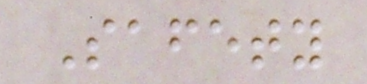Safety
